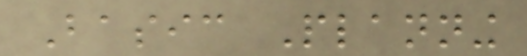Basic Planning
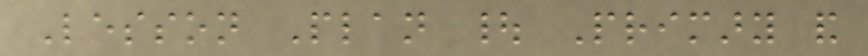Lesson Plan | Primary and
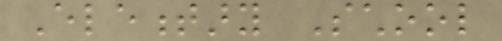Elementary School
